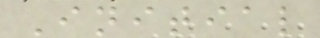Initial
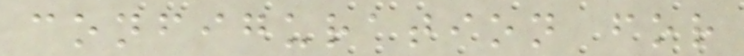configuration for
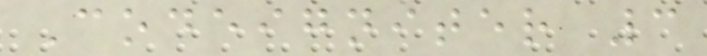Codeigniter 3
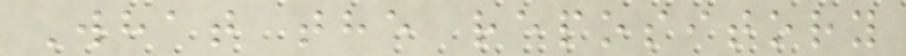What the repository
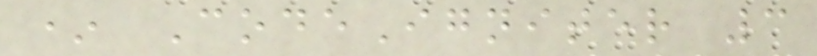* CodeIgniter 3
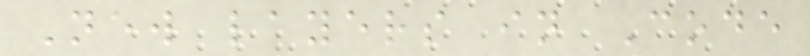New layers in Code
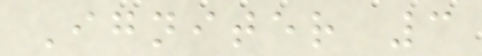Igniter 3
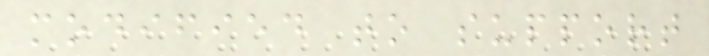modified to support
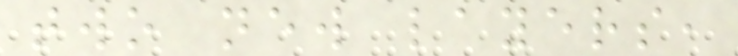two new layers,
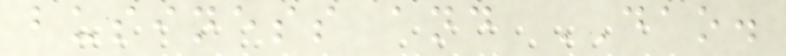business and DAO.
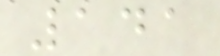141
